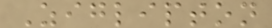Ziglipton
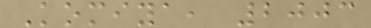Komiya, 2003
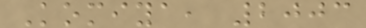Komiya, 2003
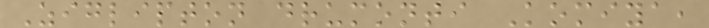Ziglipton drumonti Komiya,
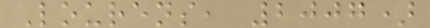Lourens, 2007)
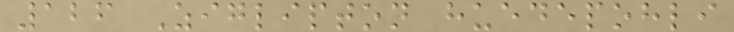126 Ziglipton huedepohli
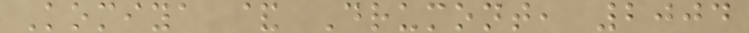Komiya & Drumont, 2004
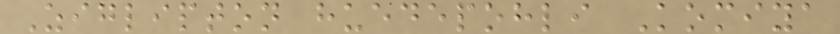Ziglipton huedepohli Komiya
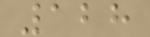128
